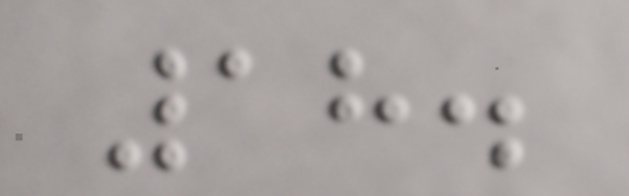18.
